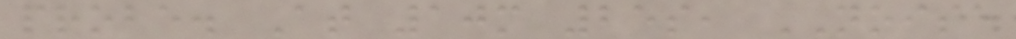probe. At 10m 25s, NOISE
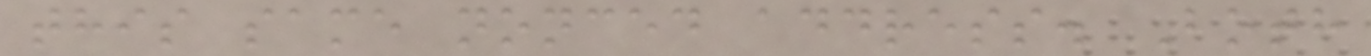this same nonced address. Both
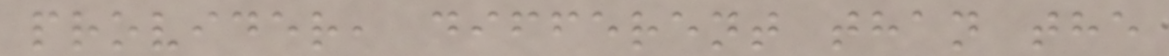provider, different than the
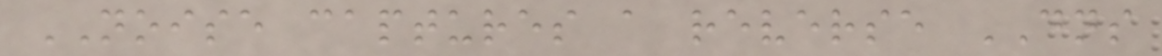NOISE captures a reverse DNS
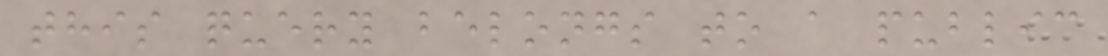this query belongs to a public
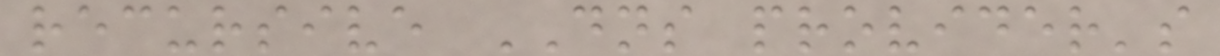recursive DNS provider's
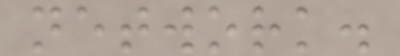network.
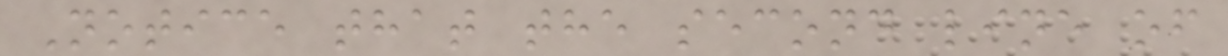Notice that the second line of
